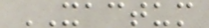XACTUM
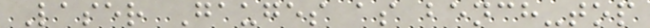Laser Gauges as bench-top
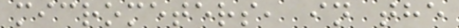micrometers, in the
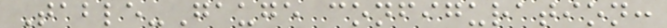Table-Gauge configuration:
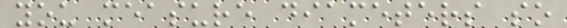you measure diameters so
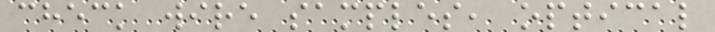check wire samples, optical
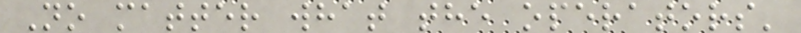No matter what the operators'
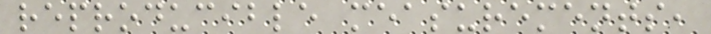reproducible measurements,
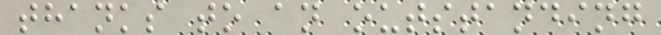thanks to an outstanding
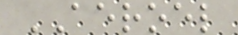AEROEL
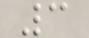3
